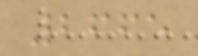2665
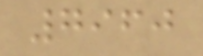7960
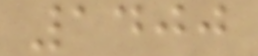1400
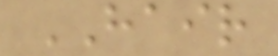HAIR
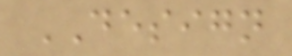DESIGN
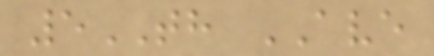5TH AVE
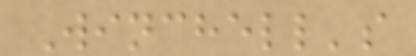Winchell's
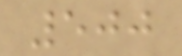500
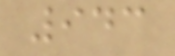943
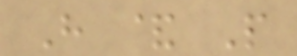H & P
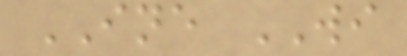INE WI
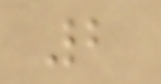2
